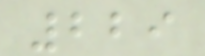229
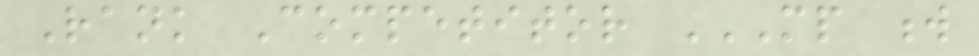Rank Competitor MP W
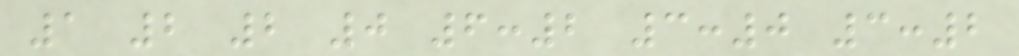1 2 2 0 6:2 3:0 3:2
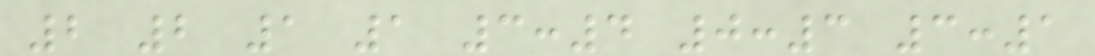2 2 1 1 3:4 0:3 3:1
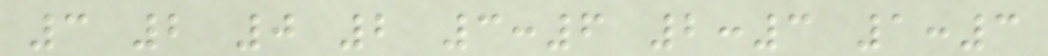3 2 0 2 3:6 2:3 1:3
